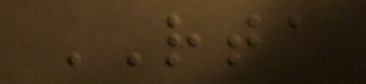RTA
